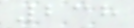238
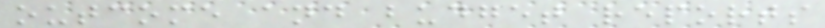outcome and budget reports
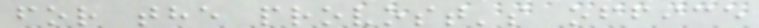for the provost's office
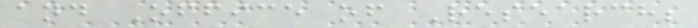and Office of Research;
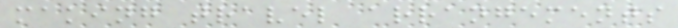making travel arrangements
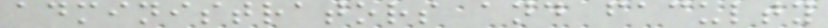administrators and faculty
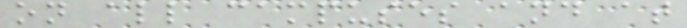on all campuses and at
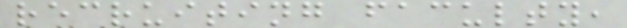recruiting faculty,
